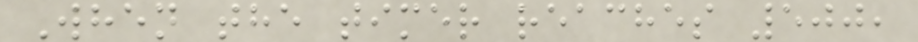When the timer reaches 500,
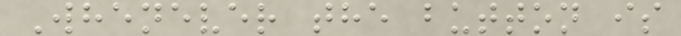Whenever the button is
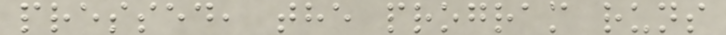pressed, the program runs
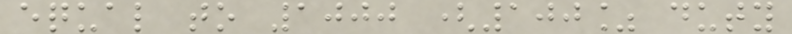equal to 1000 (100% duty
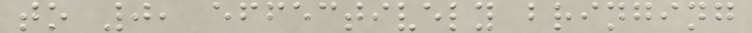to 0, effectively bringing
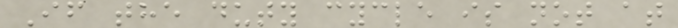If the duty cycle is not at
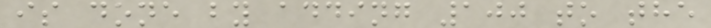is done by adding 100 to the
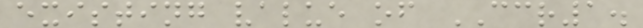existing value of CCR1.
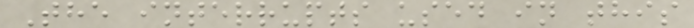The interrupts used in this
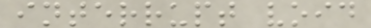interrupt void
